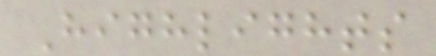Highlights
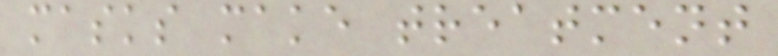masks make treatment
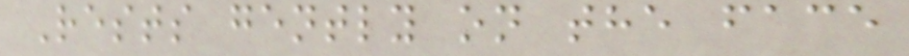Rests gently on the face
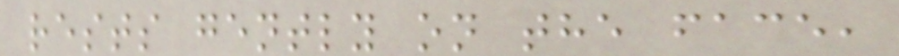rests gently on the face,
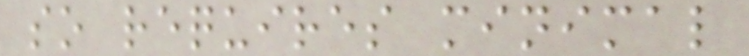so requires minimal
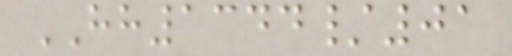HH1344/01
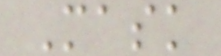Mask
